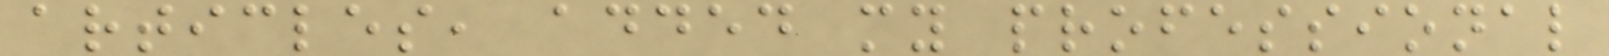articles, added my professional
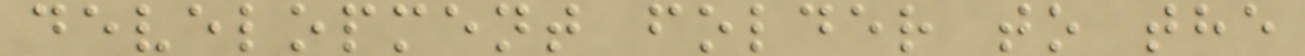development folder to the
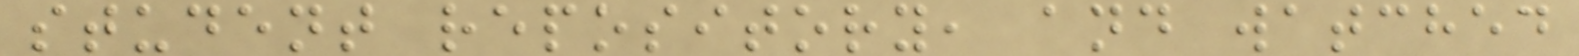student repository, and watched
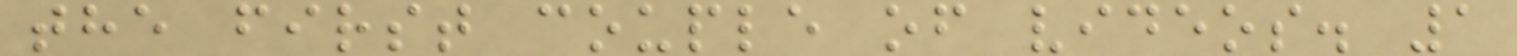the first couple of videos. 1
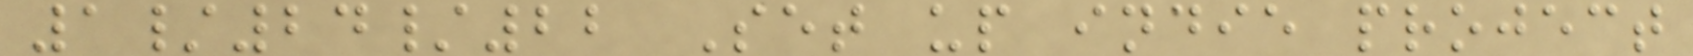1/24/22 Set up indie project
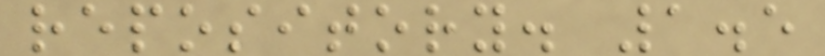repository. 1.5
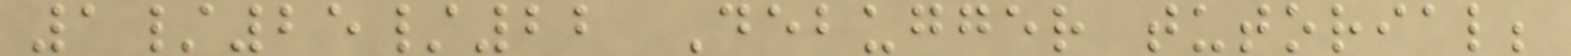1/25/22 Debugger tutorial;
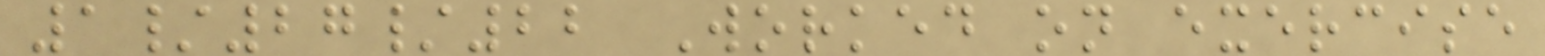1/27/22 Worked on exercise
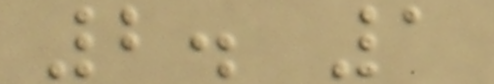2. 1
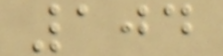104
